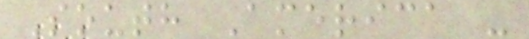South America -
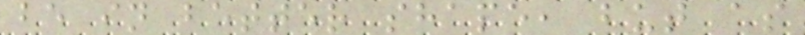be in better shape, but as
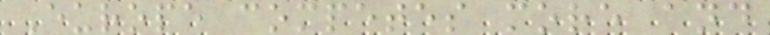Europe competes more and
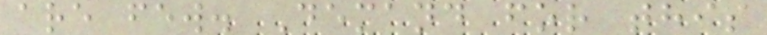are few. Demand for this
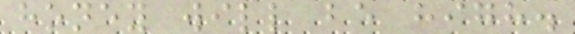honey will be high.
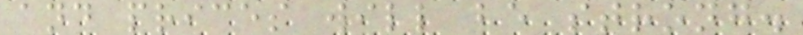and prices will be strong.
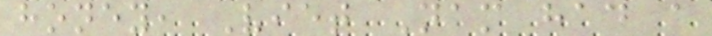honey, Viet Nam had a
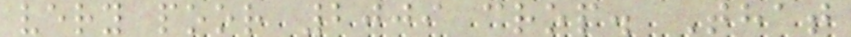very poor 2009 crop. That
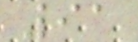91
